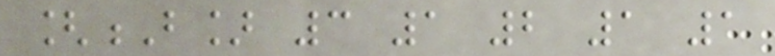[B] 3 1 2 1 1
